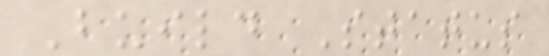Build Status
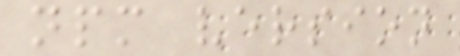npm version
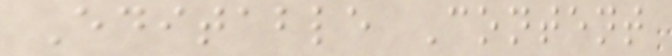Editable Content
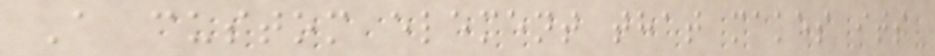A custom element that makes its
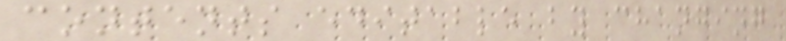contents editable by changing
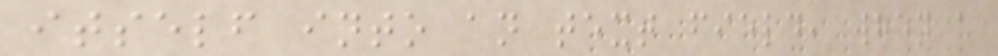itself into an text field, when a
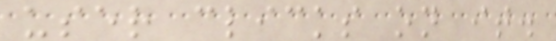user clicks on it.
